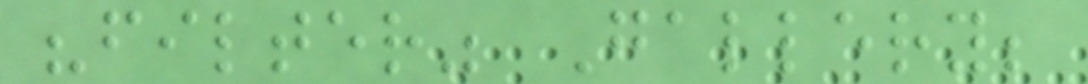"filter" Gallery;
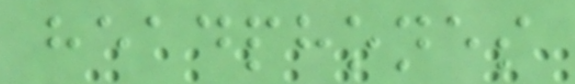headphones
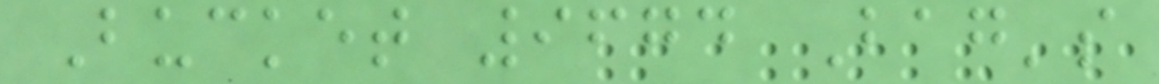Bucket 9674 Bag's
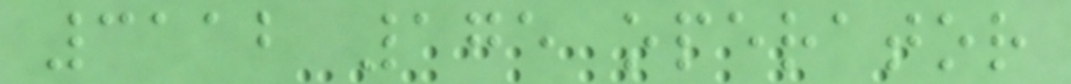3112 175 operator
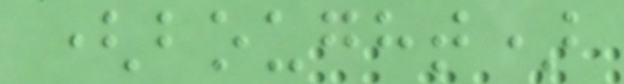(bought)
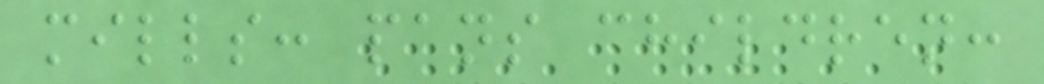mills: pans children:
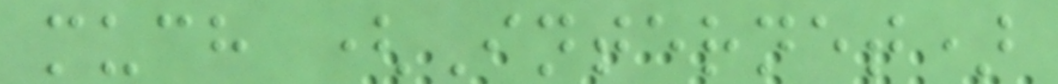much (Internet)
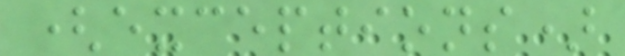(exceptions)
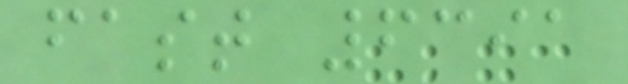fast 6391
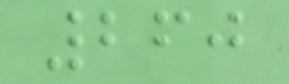260
